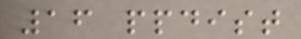16 ppdist
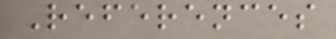References
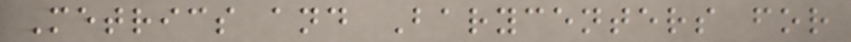Metrics and Barycenters for
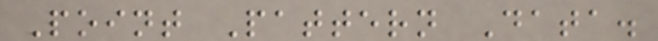Point Pattern Data.
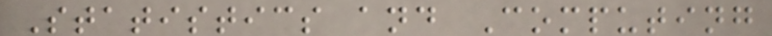Statistics and Computing
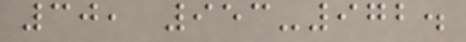30, 953-972.
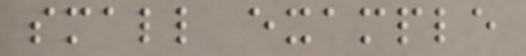small example
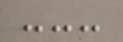---
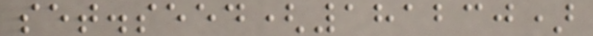set.seed(181230)
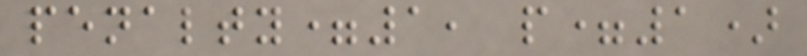penalty=1, p=1)
